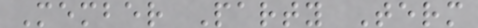Member Party Term
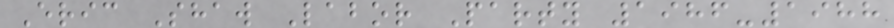Eric Shaw Labor Party 1986-1988
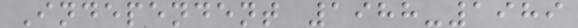Independent 1988-1989
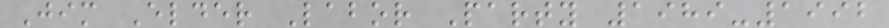Jim Elder Labor Party 1989-1992
